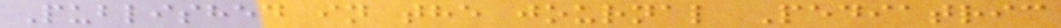Published in the journal Pediatric
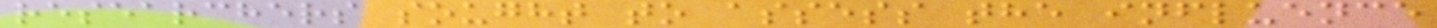researchers sought to assess the influence
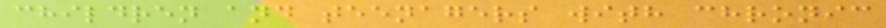children and teenagers with chronic
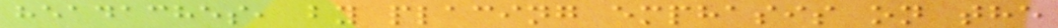headaches, by placing emphasis on the
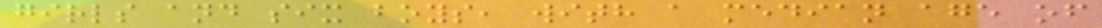girls and six boys, with a median age of
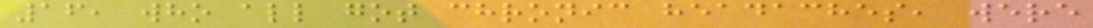16, who all got chronic headaches, were
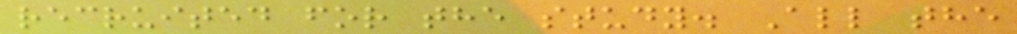recruited for the study. All the
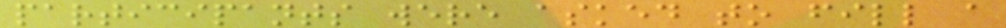participants were asked to fill a
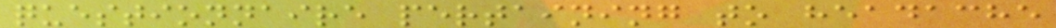questionnaire pertaining to headache
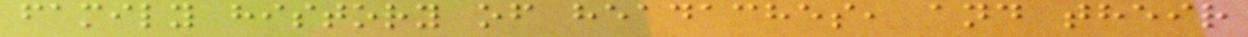family history of headaches, and their
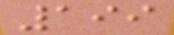199
